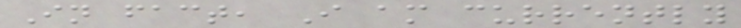In fact, I am currently
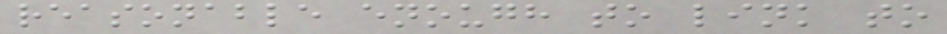reasonable enough to link to
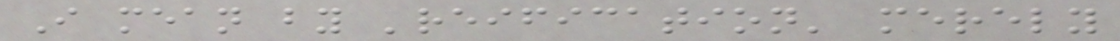I mean by 'reification' merely
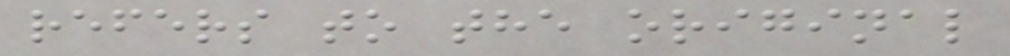refers to the original
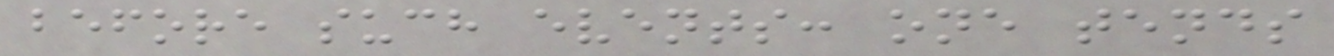before such events: one tends
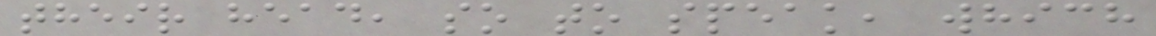their head, so to speak, which
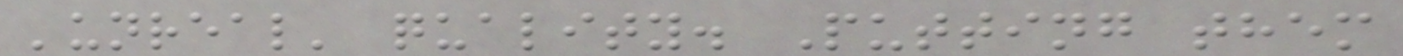'unreal' quality. Putting them
